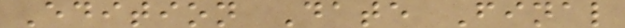Edition Date Final
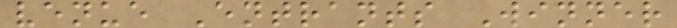venue Entrants Winner
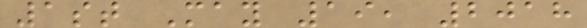1st May 19, 2018
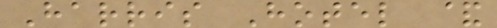Harris Hotel &
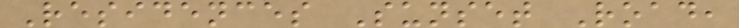Residences Sunset Road,
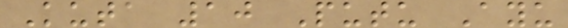Kuta 10 Putu Ayu
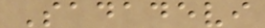Sadadevi
